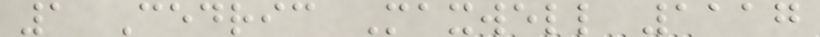1 Cedric Maxwell 1117
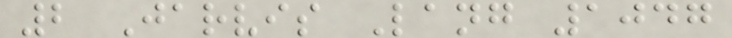2 Jarvis Lang 1047
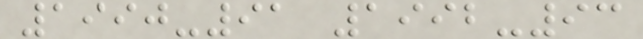1990-91 1992-93
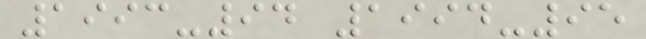1993-94 1994-95
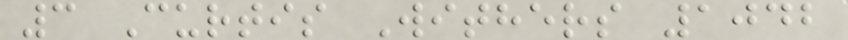3 Curtis Withers 1042
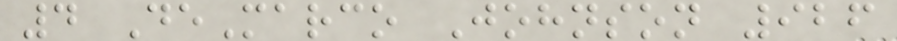4 DeMarco Johnson 926
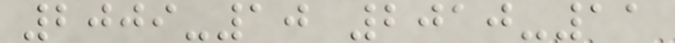2009-10 2010-11
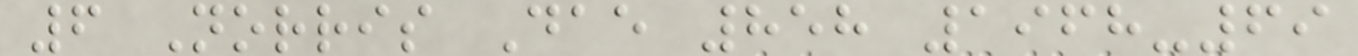6 Norris Dae 858 1968-69
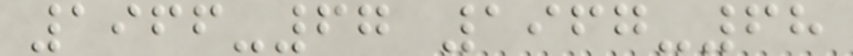1966-67 1967-68
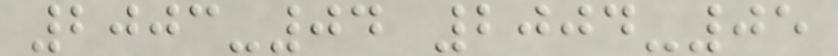2003-04 2004-05
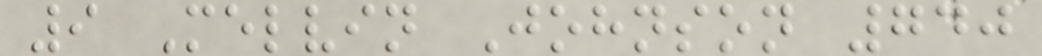9 Melvin Johnson 740
